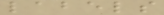labels
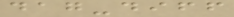dag-diff
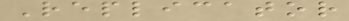Replicator
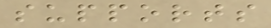supports
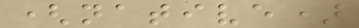(native)
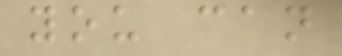you can
